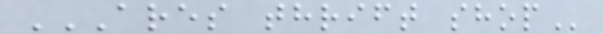ARES THRIFT SHOP
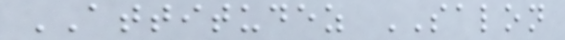ATTITUDEZ SALON
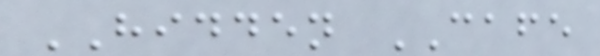HIDDEN CAFE
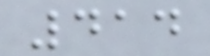414
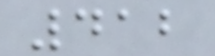412
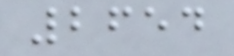2654
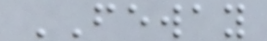FEWAY
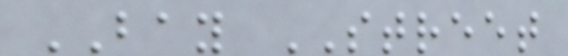BAY STREET
